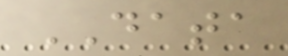DATA
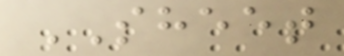SHEET
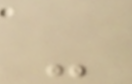-
